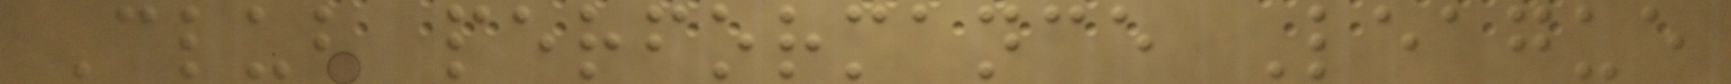Club performance League
